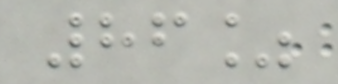86%
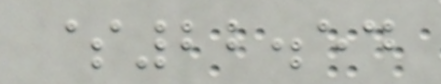$22.54
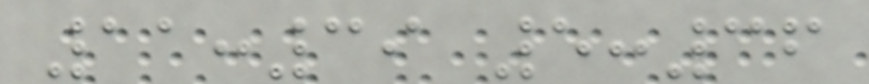11:39 5:36
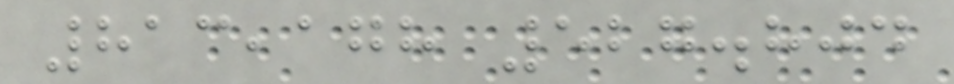813,178 527.804
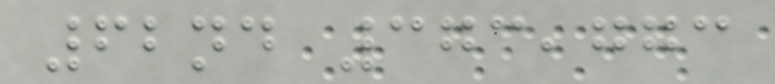62nd 373,773
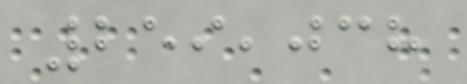259,038
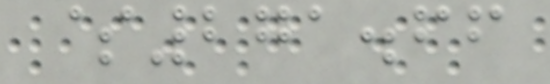$271.66
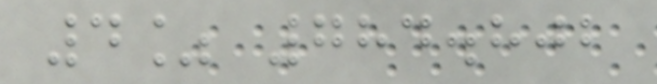4% 784.802
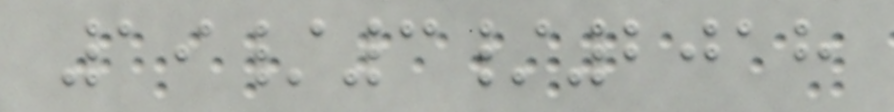19/3/2018
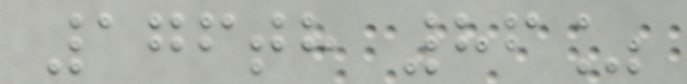176th 86%
